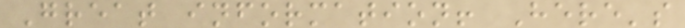Great information! Here's
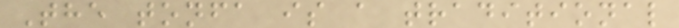The tonfa is a traditional
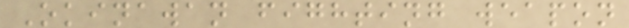Okinawan fighting weapon
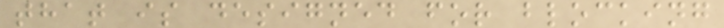that is designed for blocking
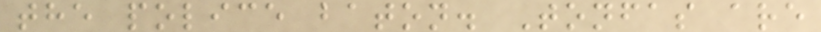the police baton. Tonfas are
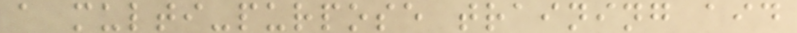a multi-purpose training aid
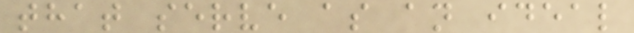that serve as an ideal
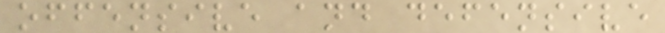offensive and defensive
